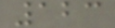123
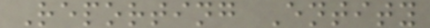Reporting Entity
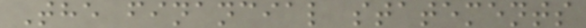The financial statements
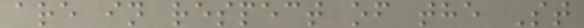are in respect of the St
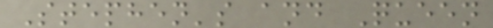Stephen's and Queen
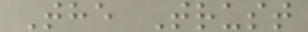The Trust
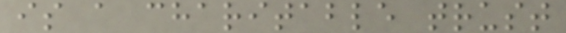is a charitable trust
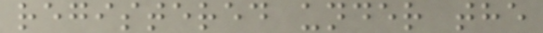registered under the
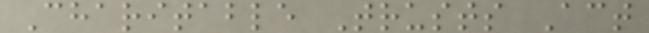Charitable Trusts Act
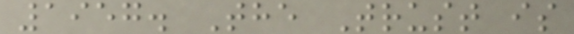1957. The Trust is
